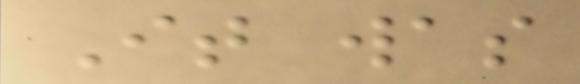It was
